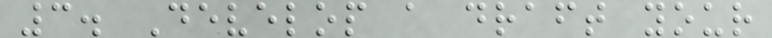3. Develop a draft your
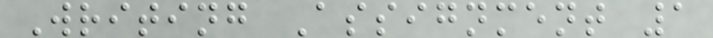Writing Assignment 1
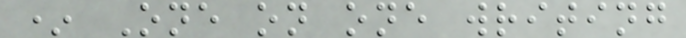* One on one writing
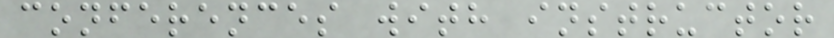conferences with instructor
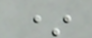*
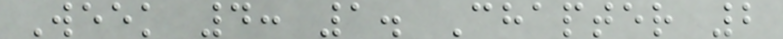Week 4: 1. Chapter 2
